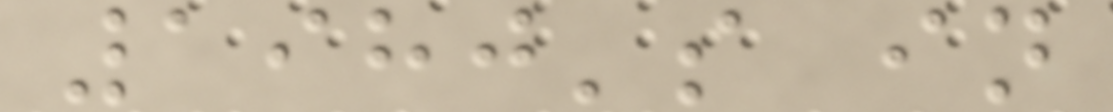1980's in
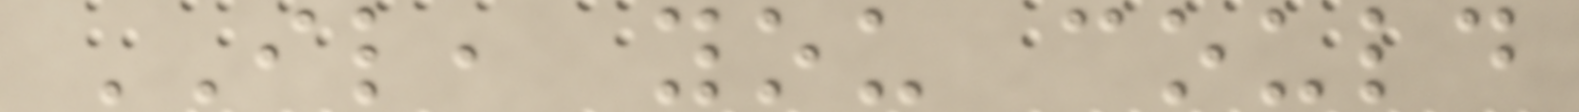IL, you could
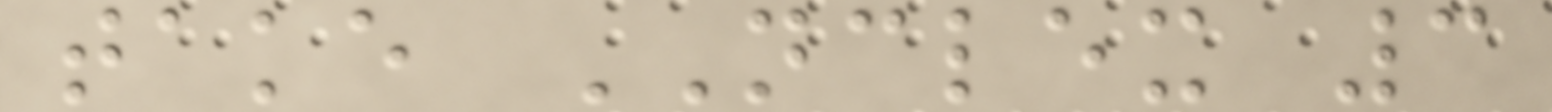take NCLEX 3
